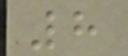8
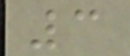3
